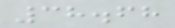38.68
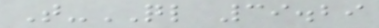T-QL 39.29
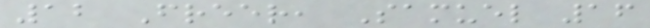12 Freer, Samuel 16
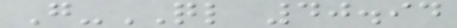G-QL 40.94
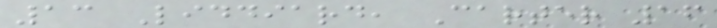13 Liddiard, Carter 16
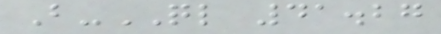B-QL 41.27
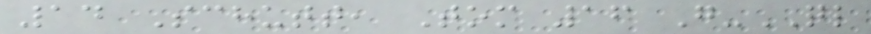14 Schutt, Tom 16 G-QL
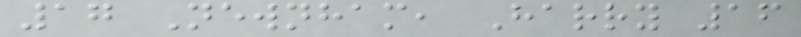17 Newnham, Harry 16
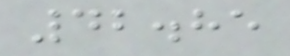42.85
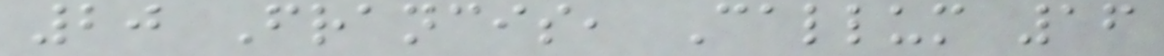20 Francis, Callum 16
